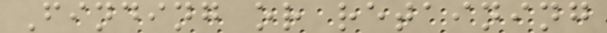Finding or retaining
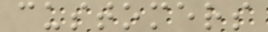customers
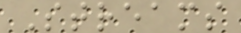Streams
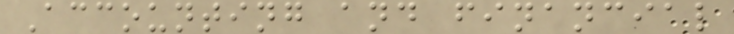Accounting and financial
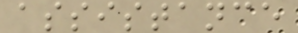assistance
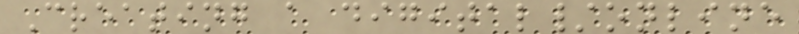Creating a digital/online
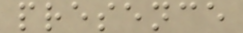presence
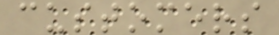customers
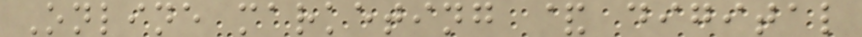Online marketing & digital
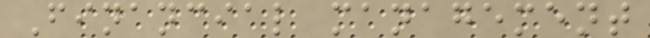Financial management
